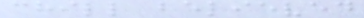chill believed
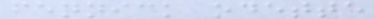fennick odette
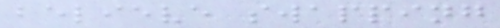believe swapping
